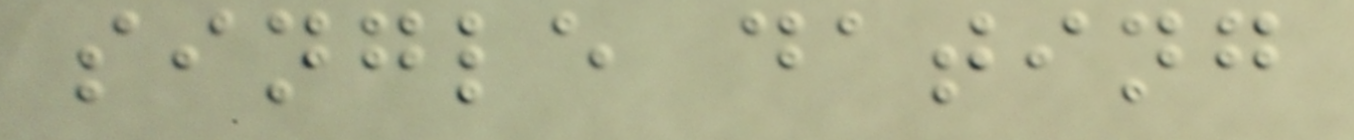single dating
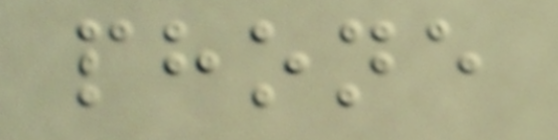phone
